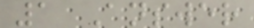1 Answer
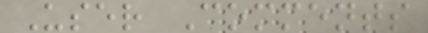User Comments
